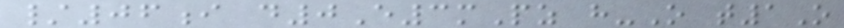/06i d0E3mPz h-O t1O
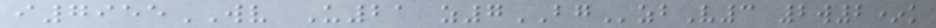i7955WV U21 z7BGzbV3 2w2*k
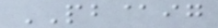PB@ig
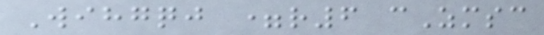Wihgqj =r6 cZmsc
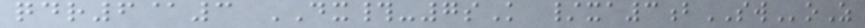qdr6@3 DX#-7sK /xa3bSWoZ
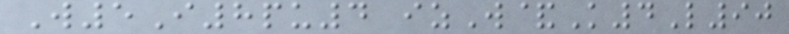W5I8pu4 izW&K4L90
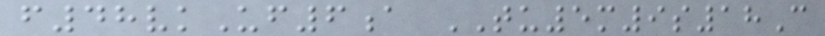f48vkUf6a TU5m9s18C
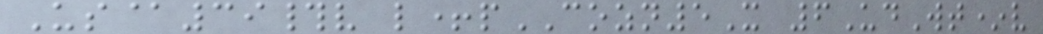Us@39#v l+pCOZN5X 6UdWt*v
